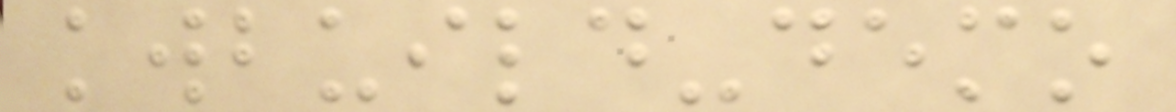kwbuild-demo
